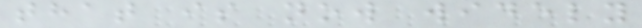that is now widely
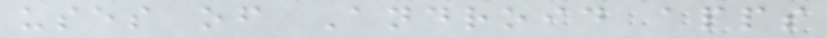uses of Android apps
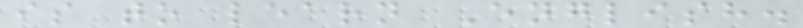is to learn English.
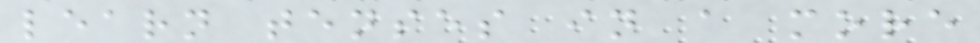learn tenses in a more
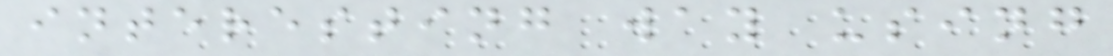interesting way using
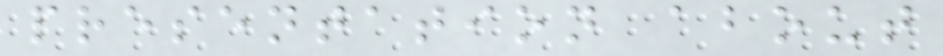presentation about
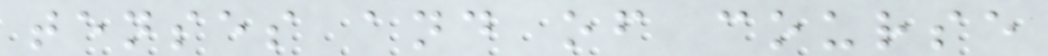tenses and of course
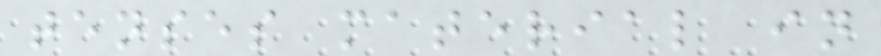tenses material in
